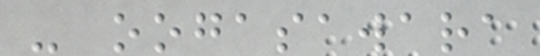- oogasawara
